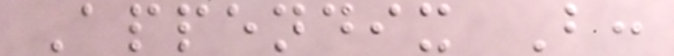Appendix B:
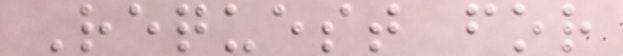Request for
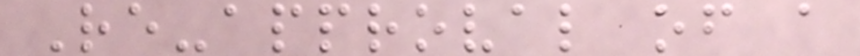Re-approval of a
